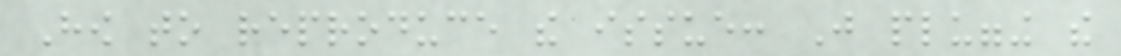How to reproduce the issue: Just plugging the
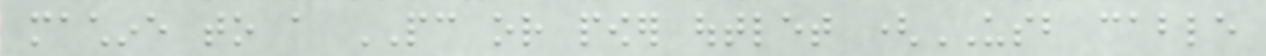machine to a PC or power outlet (USB cable
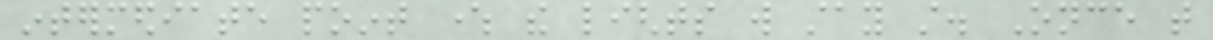intermediate point where the lights will stay still. Once that
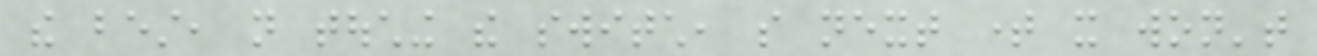the best, not touching the switch, so next time it won't
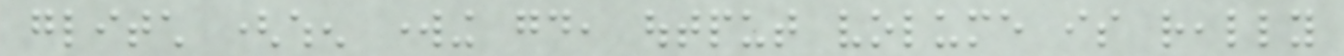glitch (when working good, output volume is really
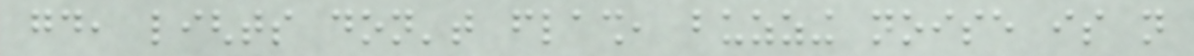good, lights don't flash, buzzing noise is not
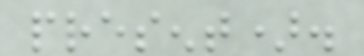present).
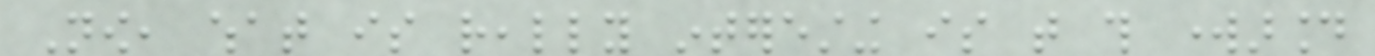Now, what is really interesting is that this workaround
